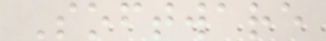Software
